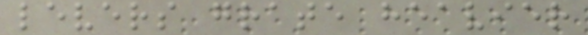levers grate heavier
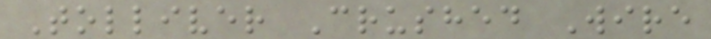Tolliver Crushed Wire
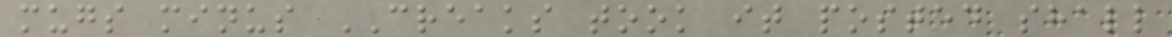mugs minus CREAKS took it posted shall
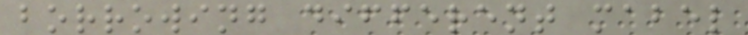borrowing different mabel
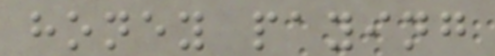honey paying
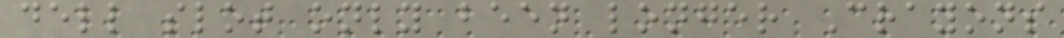dell slot only been longer Crayons
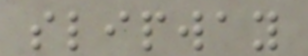slipway
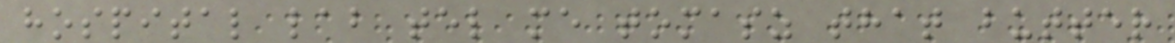hospital lab tel me tomasz that butter
